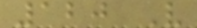120 V
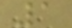1
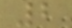2
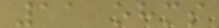11 ohms
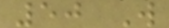50 W
